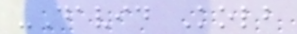-David Kolb
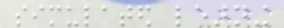simulated learning
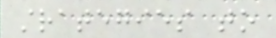strategies to
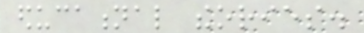educational theories.
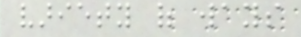variety of ways
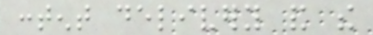content delivery and the
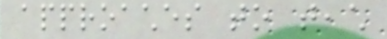approaches to teach
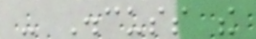- Discuss the
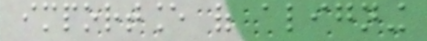importance of aligning
